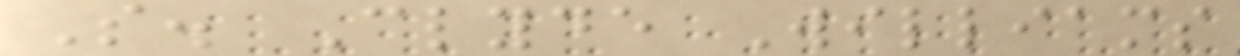S. Clyde Williams
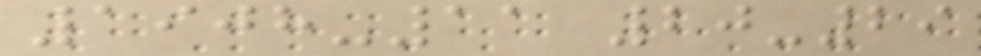1908-11 20-29
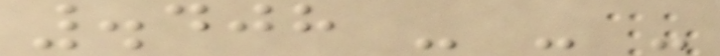.408 - - -
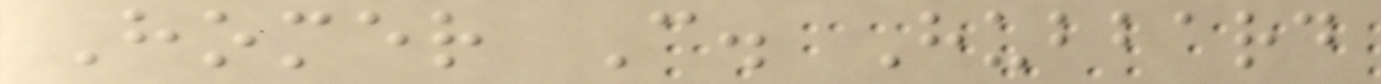Homer C. Hubbard
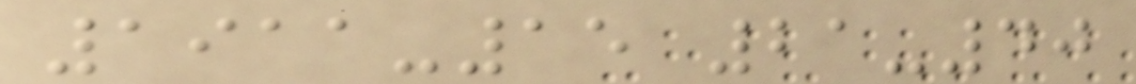1911-15 21-40
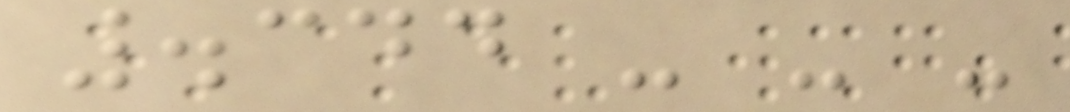.344 - - -
